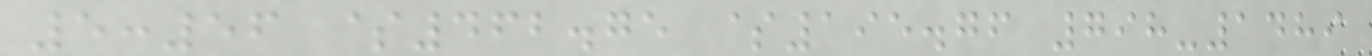5:56 $462.75 $195.76 798-1489
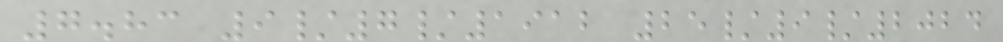7.83 9/7/1912 25/9/2024
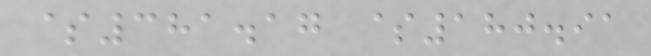$381.17 $180.91
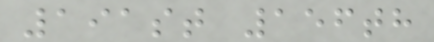191st 156th
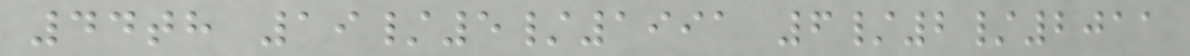44th 19/5/1991 6/2/2011
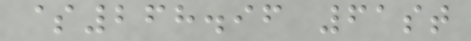$268.96 61st
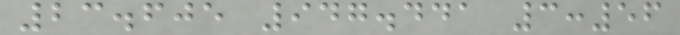23.605 947.441 3:56
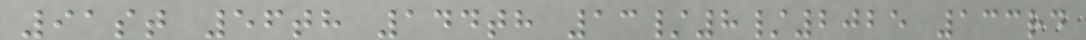91st 56th 144th 13/8/2025 133rd
